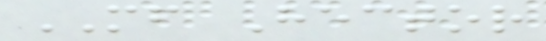MF Hector
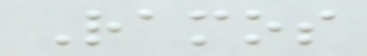Ramos
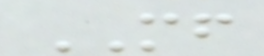MF
